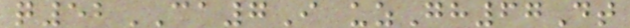q52CA7I uzGh67Dt
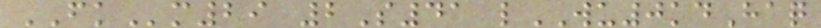FKm29 2S41 lWU0kdHaq
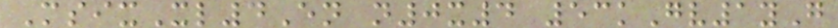MsixXl4En n0x4 53kGv1yG
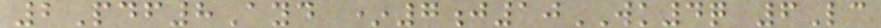2Pdf8Ayd *7j10WK4q 6Lc
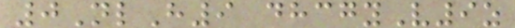0NlH9 dhcgyV9z
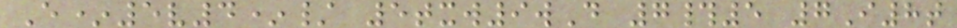E*5v4*/ 5txw9wD 7#5 7I8t
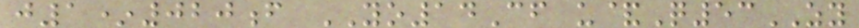j1*020f YO14Cf u&Q53ZY
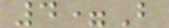4=B
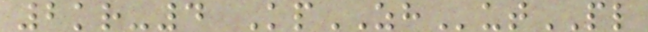2kr-4 KpZHutPL
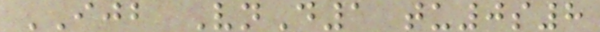IJB VnD1 tu0s8
